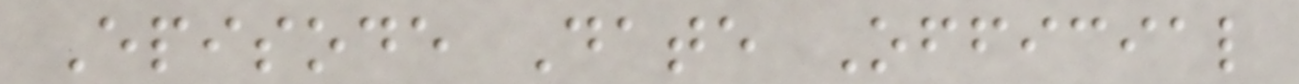Episode Date Official
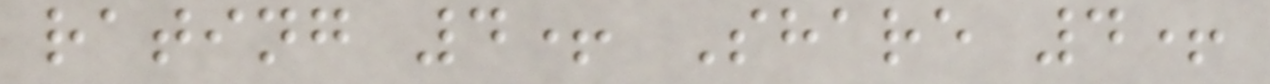rating 4+ Share 4+
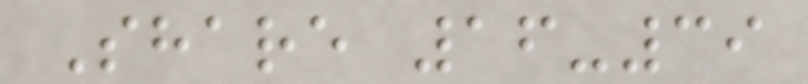Share 16-39
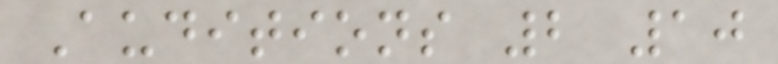Auditions 2 10
